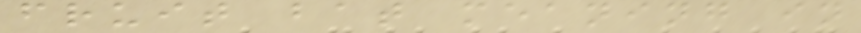fruit bat meaning in
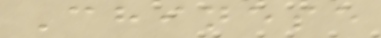Chinese
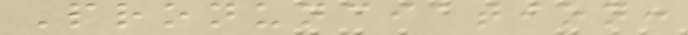Pronunciation:
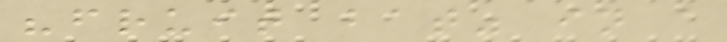"fruit bat" in a
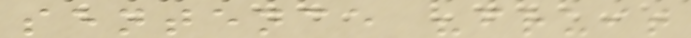sentence "fruit
